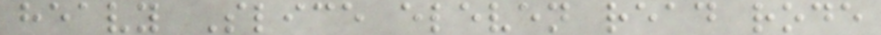heavy Slice eleven read rode
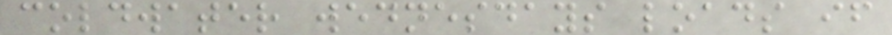coldwater wednesdays loads if
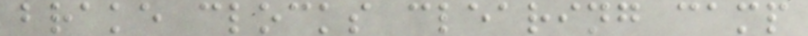brake clocks clearing camp
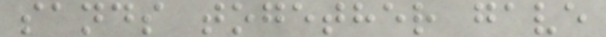sands together gave
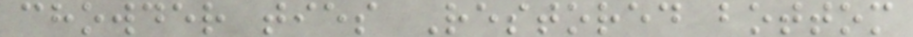chowder ties Restored bottom
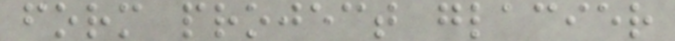form project glacier
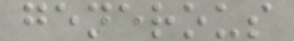generous
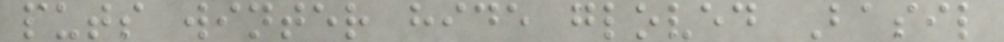puts winter hide gloved Basil
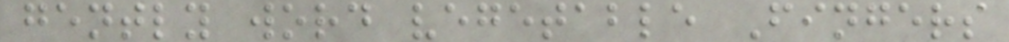gently word vegetable Fingers
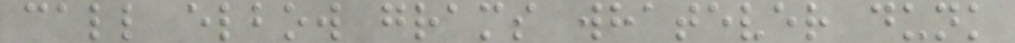call elbow grams whatever dunk
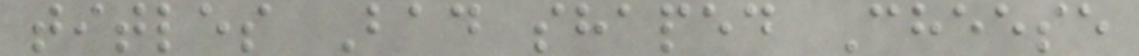titles Bad shaped Cheese
